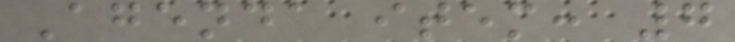Agenda item: 7
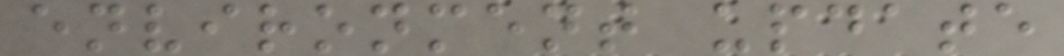environment update
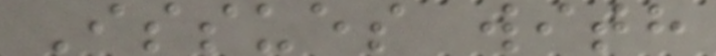Issues with
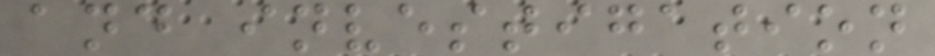and investigation
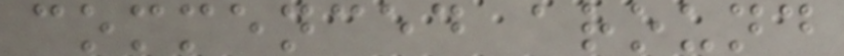commenced around
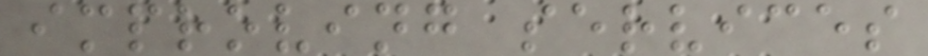improving services
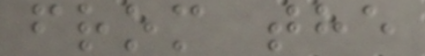from the
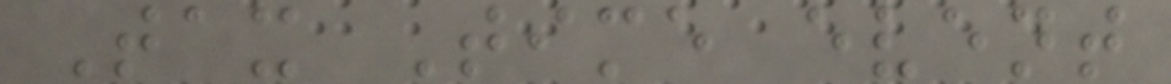Tax Time event
